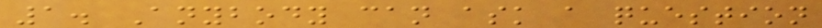1. Anybody can ask a question
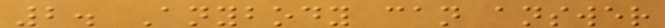2. Anybody can answer
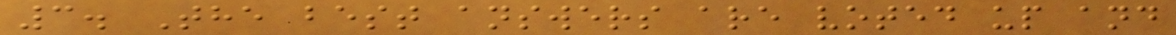3. The best answers are voted up and
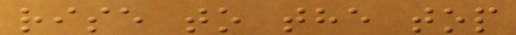rise to the top
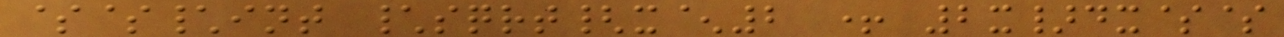$$\int \sqrt{x^2 + 2x}dx$$
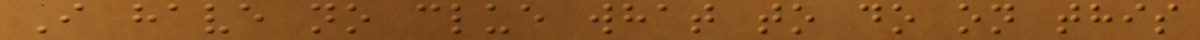I have no clue what to do on this
